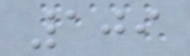109
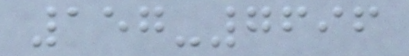157-7696
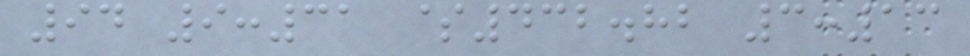94 9:31 $432.82 3:13
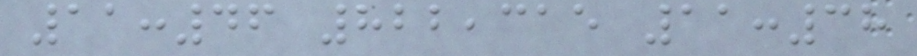11:46 822,315 11:38
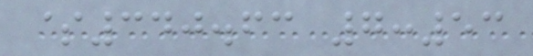$340.63 7:53
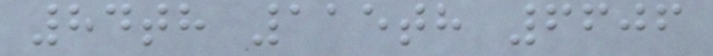84th 115th 6606
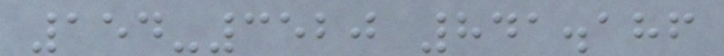154-3520 841.186
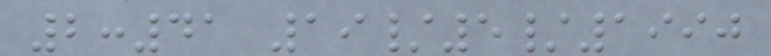2:41 19/5/1990
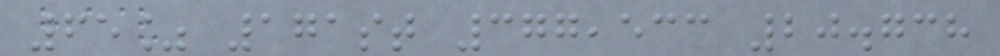65% 171st 377,533 20.738
